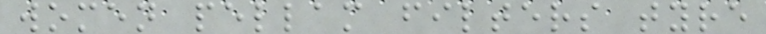women pellam filters tyre
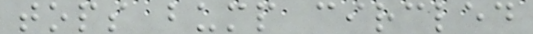tops bump circled
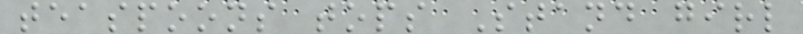teaspoons tops Stand girl
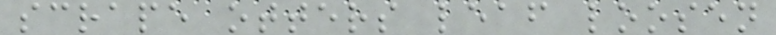scrape otters leaf loosen
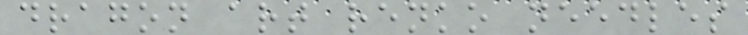dragon art renko needles
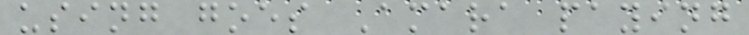using goes Amara paying
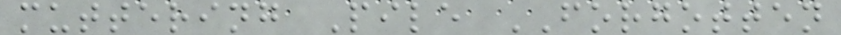muttering Pile FORGOTTEN
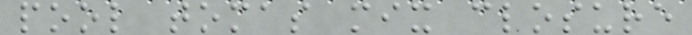pool tomas mix closure
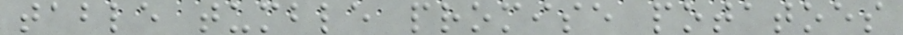table tumble promise potatoes
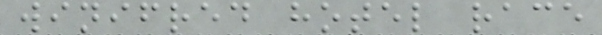winifred hotel race
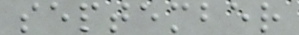september
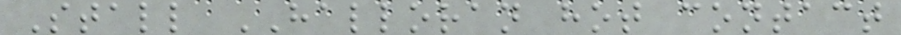Stall HALLORAN hot contact
